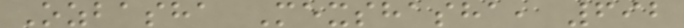Ozbasha Mexshasha, 692
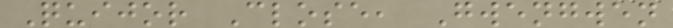Quijor Close, Gwengwen
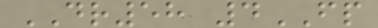DR58 4FP
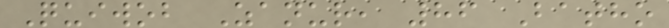Quiwob Zanur, 86 Batho
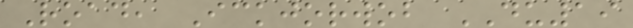Road, Ickjorwob DU19
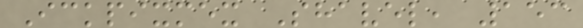Ickpixmex Shavel, 153
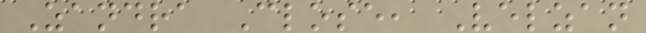Zandra Close, Velzan
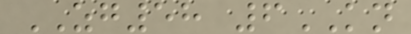ZG58 6KN
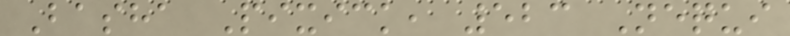Basha Pixick, 523 Nequi
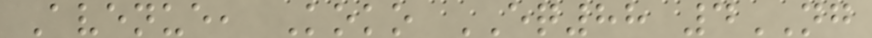Avenue, Koko EQ88 4NG
